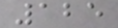125
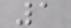1
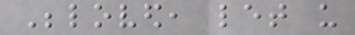Beloved, let us
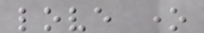love one
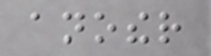another
